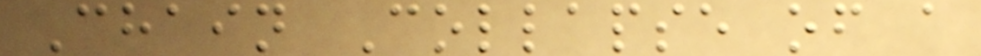Chain Collapse of a
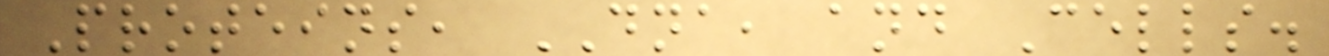Proteins, DNA, and Cells.
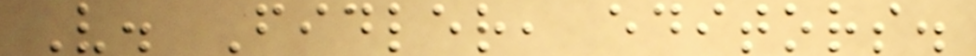V. Fidler, editors.
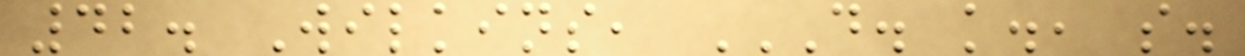42. Wilkins, D. K., S.
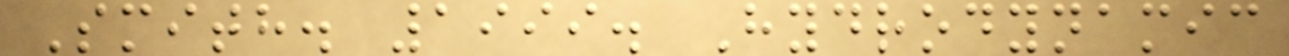Smith. 1999. Hydrodynamic
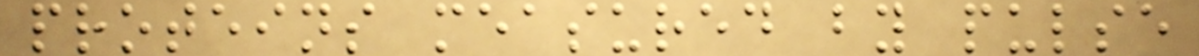proteins measured by pulse
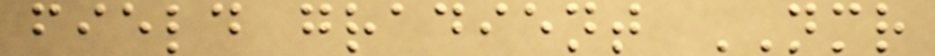field gradient NMR
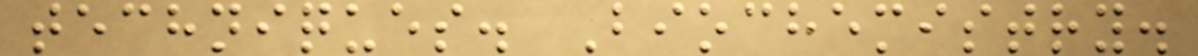techniques. Biochemistry.
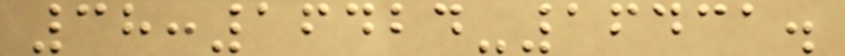38:16424-16431.
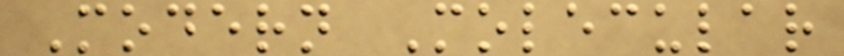Modern Molecular
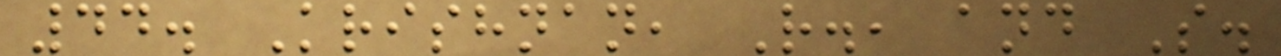44. Krishnan, R., and S.
